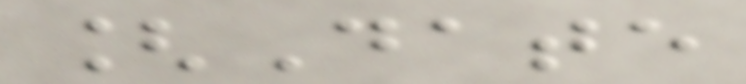[Date
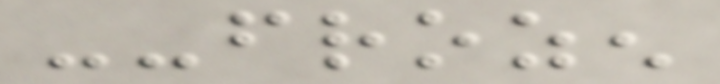--frozen
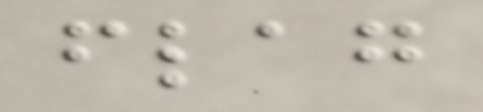flag
